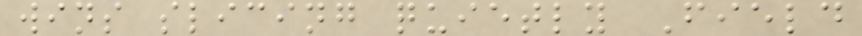wins slicing quietly Field
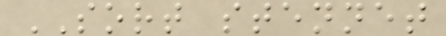SORT stennet
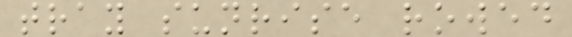tray sunrise rowed
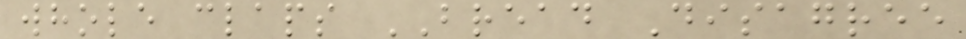whole claps BREAD Disagree
